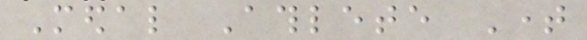Medal Athlete Time
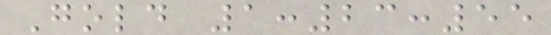Gold 1:23:55
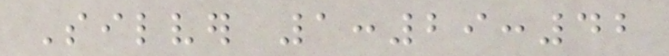Silver 1:29:42
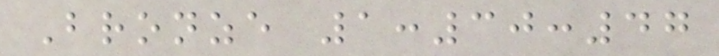Bronze 1:30:47
